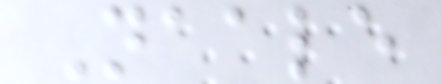Naale
